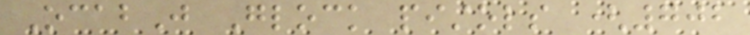OcabJ Glock pistols (702
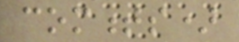comments)
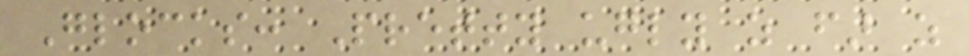Glocks: Pretty ugly as far as
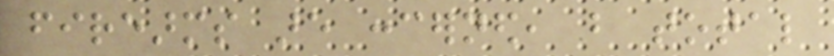firearms are concerned, but total
